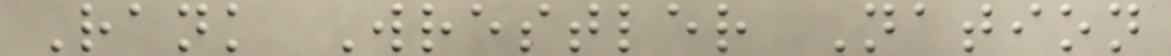Rank Wrestler Nation
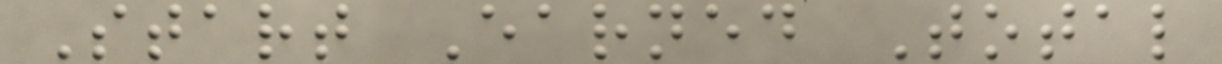Start Earned Total
